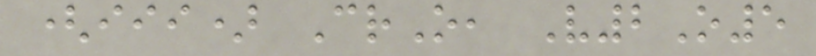(iii) CrO, V2O5
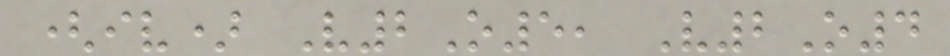(iv) V2O5, V2O4
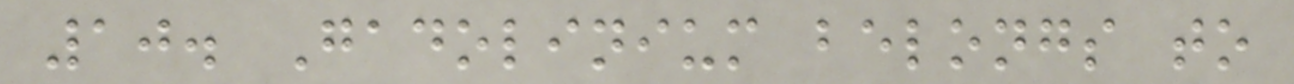10. Gadolinium belongs to
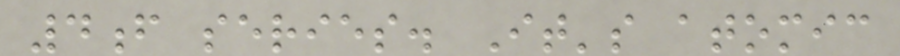4f series. It's atomic
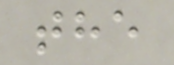the
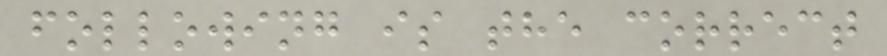following is the correct
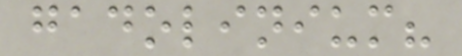gadolinium?
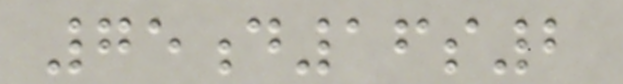75d16s2
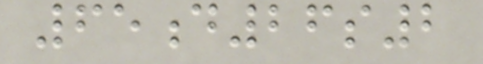65d26s2
